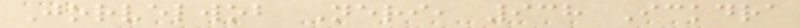Jorvelwob Neri, 938 Ickdra
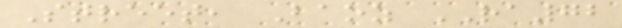Street, Baoz RA72
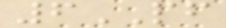6PF
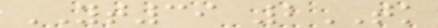YT39 2TK
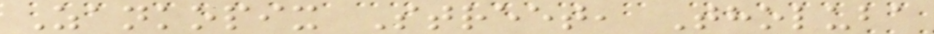Zankopix Street, Tholuba
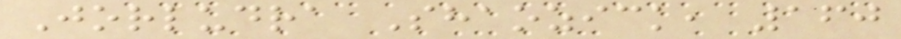Jorludra Shaozick, 160
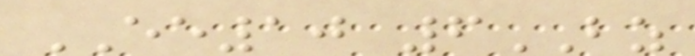EE10 6BZ
